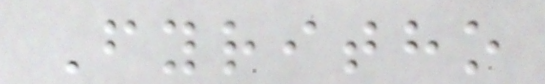Fyritho
